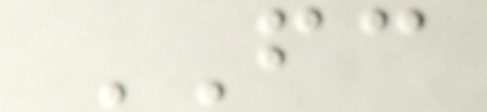FC
